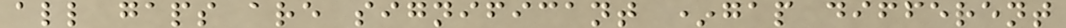all gaps are significant *gap different
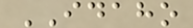IDAHO
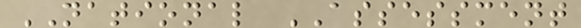NATIONAL ASSESSMENT
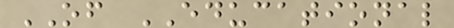OF EDUCATIONAL
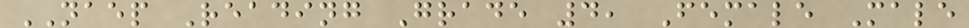NAEP Reading Grade 4, Female Male
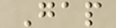Gap
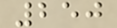250
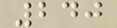240
